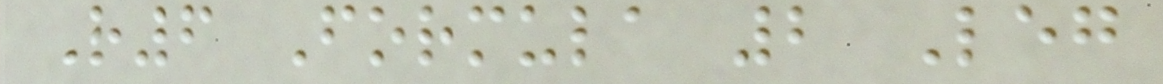R6 Formula 2 Leg
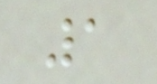1
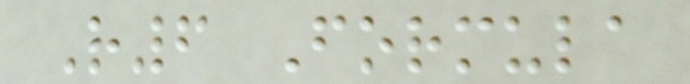R6 Formula
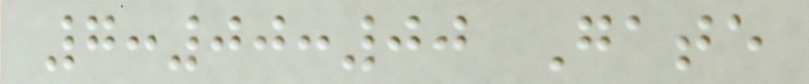7:00:00 Gate
